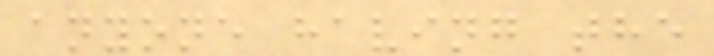anyone having the
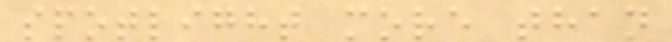spotlight more than
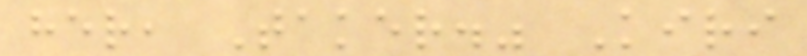her, Taker." Kiri
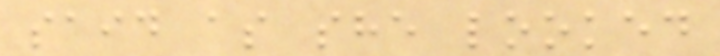said as she looked
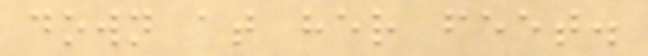down at her feet.
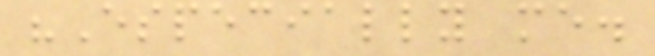"Especially me.
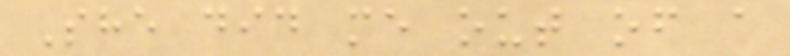She did me out of a
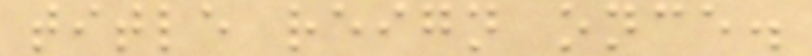title reign once.
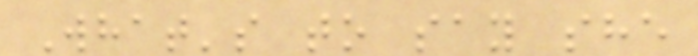What's to say she
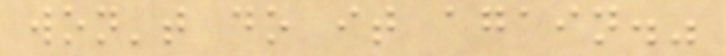won't do it again."
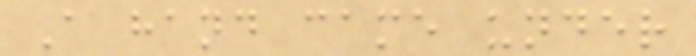A hand came under
